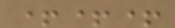+++
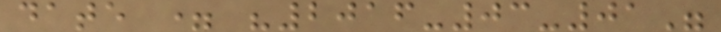date = "2016-03-01"
